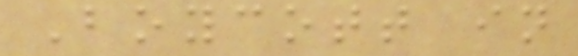Boycott in
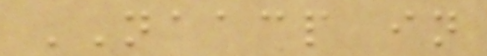NAACP in
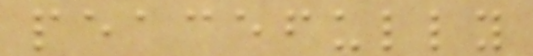peacefully
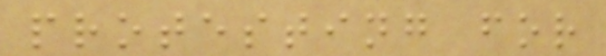protesting for
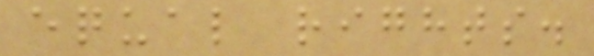equal rights.
